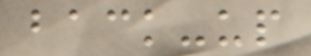back-up
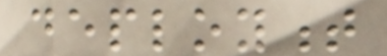deployment
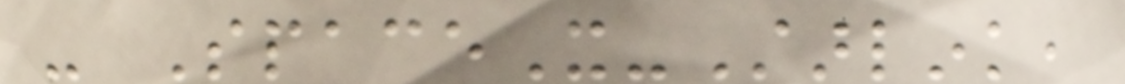- SpaceX-Starlink,
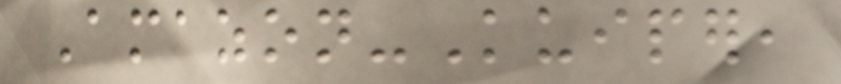Amazon-Kuiper,
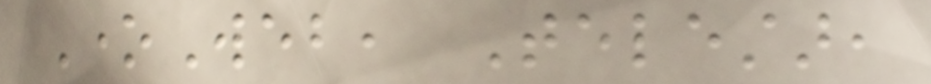OneWeb, Telestar,
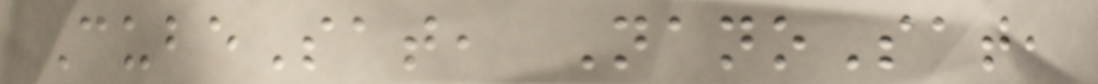CubeSat, NanoSat,
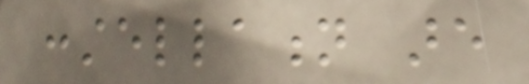constellation are
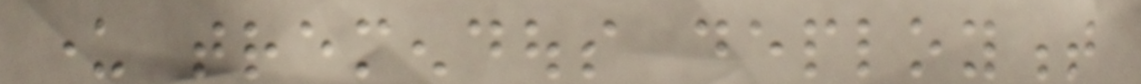under tremendous deployment
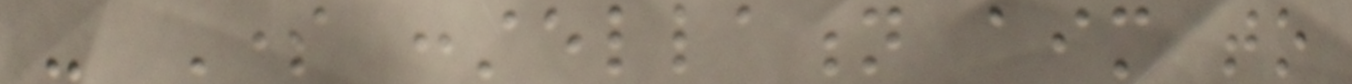- Some constellation aim to
